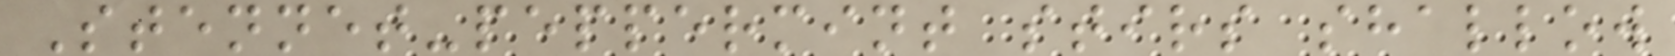Stennet-peppermint stirs shallow
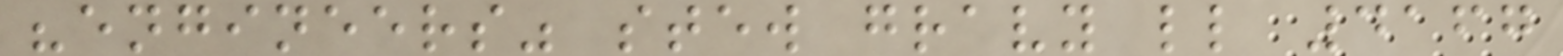"engineers" stew gravy ll 4167
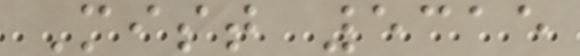Mist 5315
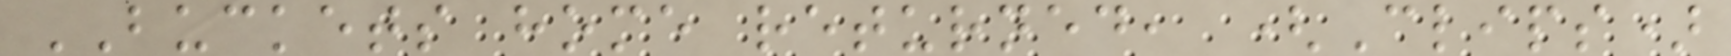BUCKETS home returned, (Clips)
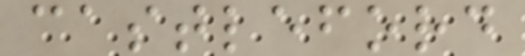castleford
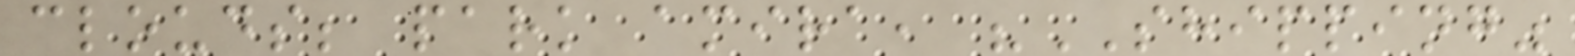clouds; park amira, "SHIPPING"
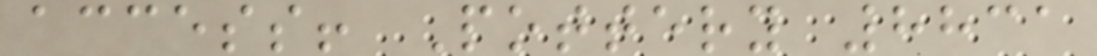access! Pottery 8831
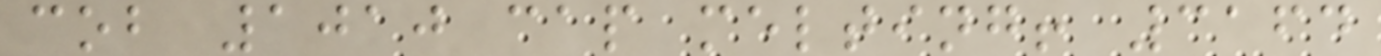cob 1010 cap melting! 3164
